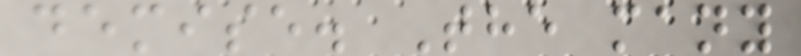demise. The many
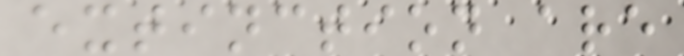extinction are
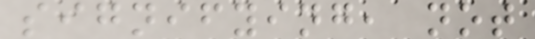signifying, not
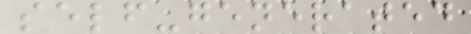self-generated
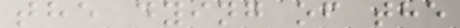the dying of the
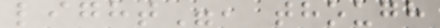light", though
